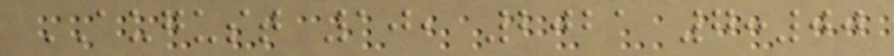AUGUST 10, 2021 7:00
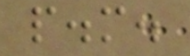p.m.
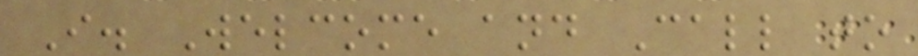I. Welcome and Call to
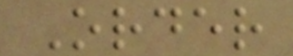Order
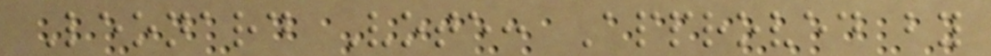Leonard Vote: Approved by
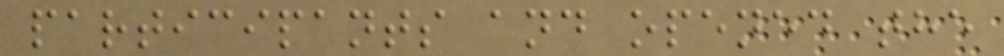participants and opened the
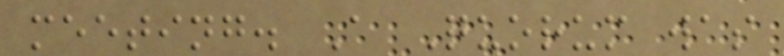meeting. A Quorum was
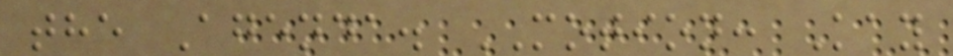the Agenda. MOTION: Kay
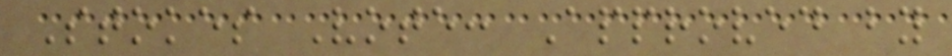Stokes Vote: Approved by
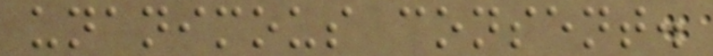unanimous consent.
